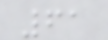61
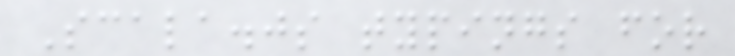Scala.js typings for
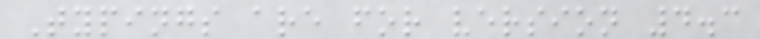Typings are for version 4.3
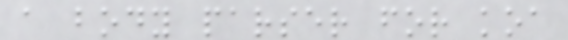a body parser for koa
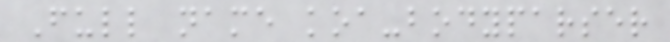Full name koa-bodyparser
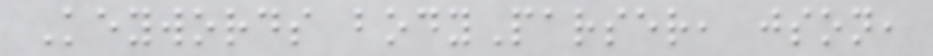Keywords bodyParser, json,
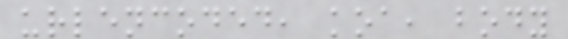urlencoded, koa, body
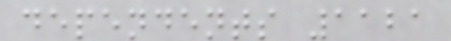dependents 1121
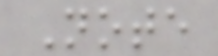Note
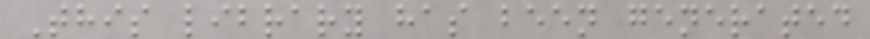This library has been generated
